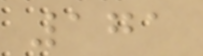171
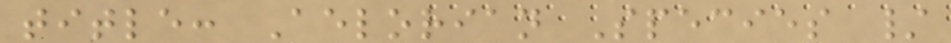title: Aelorian Species /
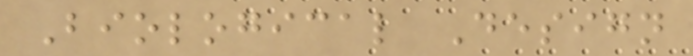Biological Design
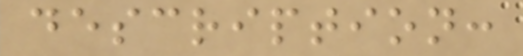description:
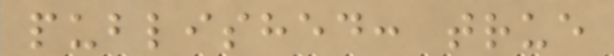published: true
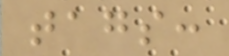tags:
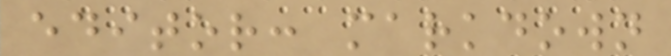editor: markdown
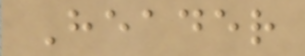Header
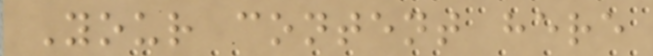Your content here
